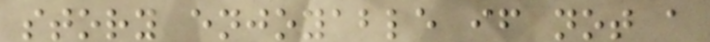story enjoyable if not a
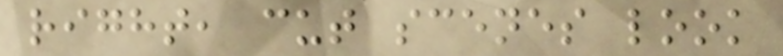right, cut scenes look
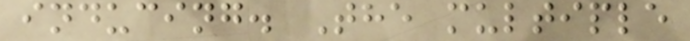inducing. The multiple
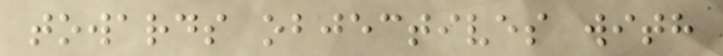towards objectives with
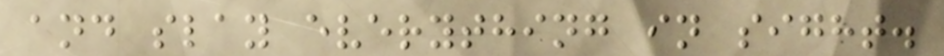and slay everything in sight.
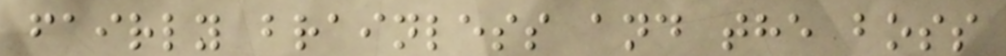fairly brainless and the boss
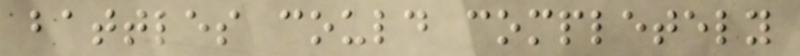battles could completely
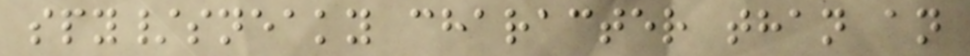spy/sneaky character than an
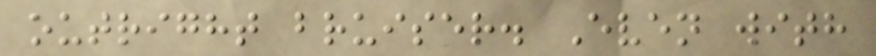outright bruiser. Even with
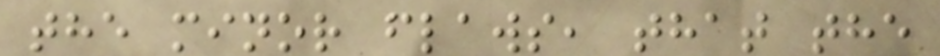the minor flaws, that the
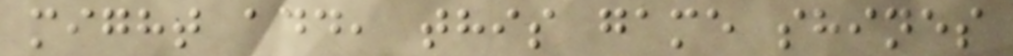might add, this game shines
